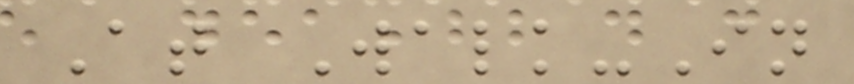At Walk-In
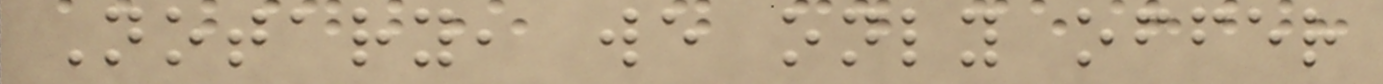Notary, we only offer
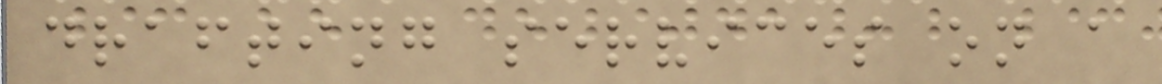drafting services on a
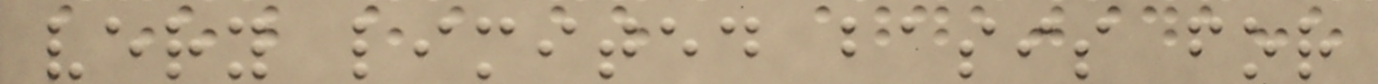very limited basis for
